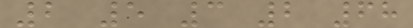2 5 3 2 68
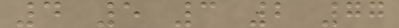4 5 3 2 77
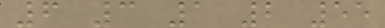6 3 1 2 55
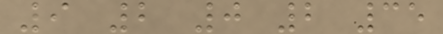9 2 0 2 35
